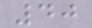40
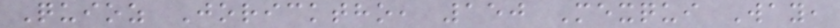Quioz Joricktho, 150 Mexqui Way,
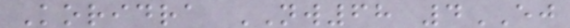Koridra NW68 4EJ
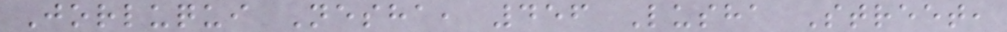Jorluqui Nesha, 456 Lusha Street,
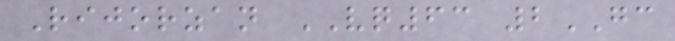Rijorzan VQ63 2GC
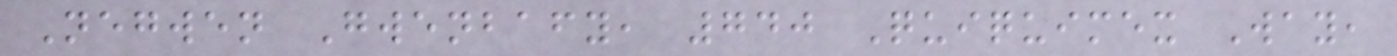Negwen Gwenbafy, 740 Quiquimex Way,
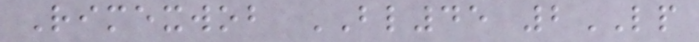Rimexwob BL45 2LP
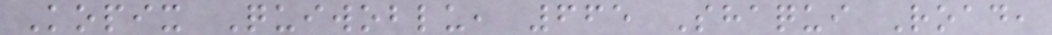Kopix Quiwoblu, 665 Shaqui Road,
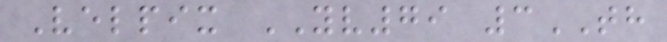Velpix YV79 3TH
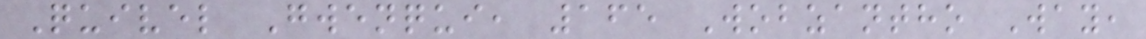Quivel Gwenqui, 165 Wobzantho Way,
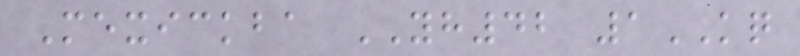Mexickba YH42 1KQ
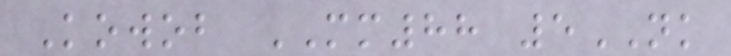Kowob MM88 5NK
